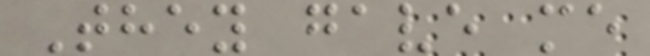They gave me
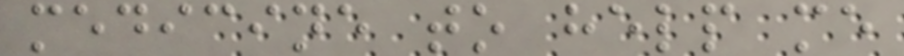medicine to help me
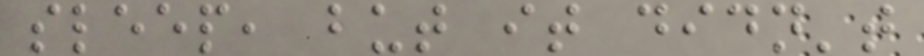sleep, but it didn't
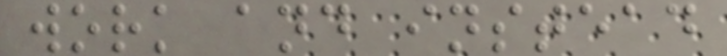work and instead
